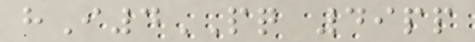hI4PQ 49pp
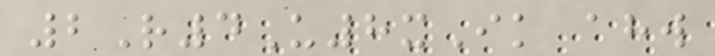2R4U8xIk ahw
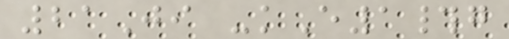21Ji -kE1#g
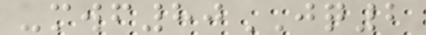-mwf80JQ2
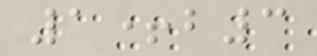1+b3
